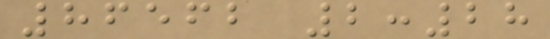86562 2:28
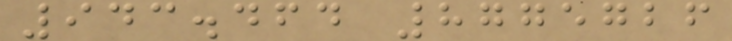943.464 8775726
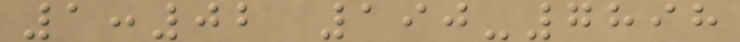1:02 190-7898
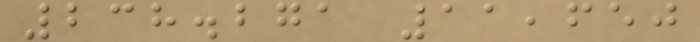238.271 11,650
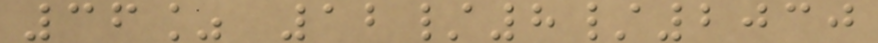36% 12/8/2030
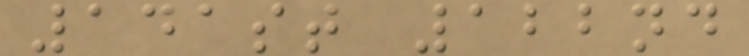141st 122nd
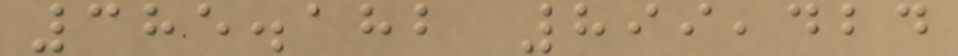385.182 899,424
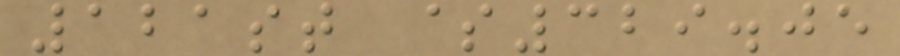121st $329.05
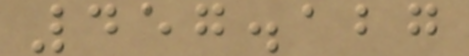457.127
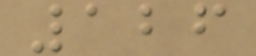126
